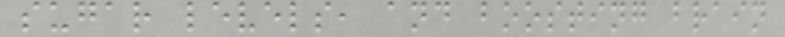sugar levels, and boosting brain
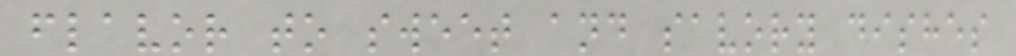flavor to sweet and savory dishes
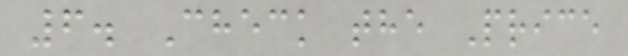6. Check the Price
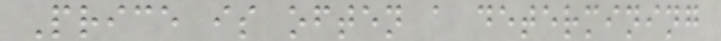Price is often a determining
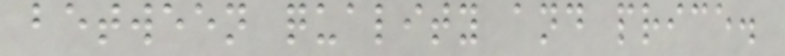between quality and price.
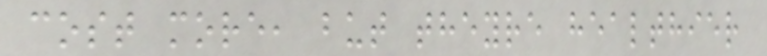cost more, but theyre healthier
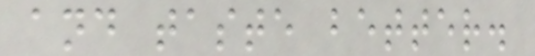and taste better.
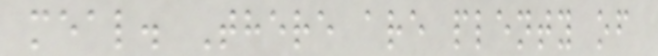meal. There are plenty of
